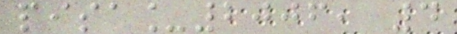pisa_2006, 4
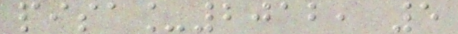pisa_2012, 5
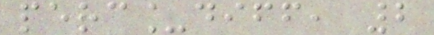perc_diff, 2
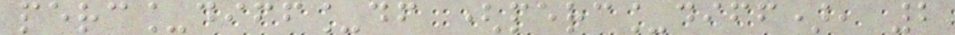perc_diff_df (perc_diff), 2
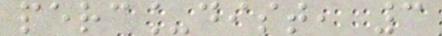perc_dist, 3
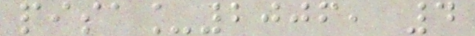pisa_2006, 4
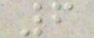6
